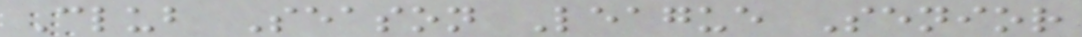Club Season League Senior
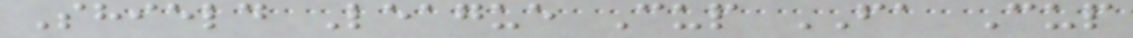Shield League Cup FA Cup
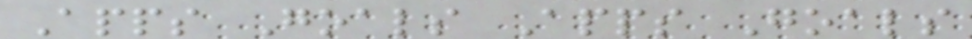Apps Goals Apps Goals
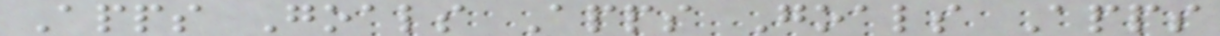Apps Goals Apps Goals Apps
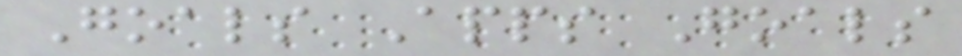Goals Apps Goals
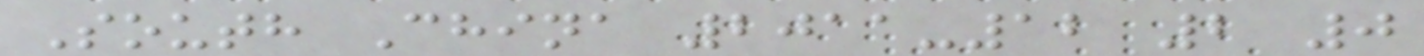South China 2011-12 2 0
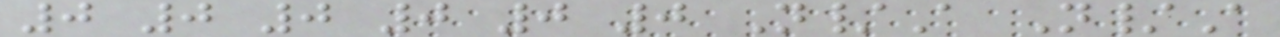0 0 0 0 0 0 N/A N/A
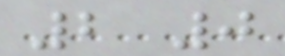2 0
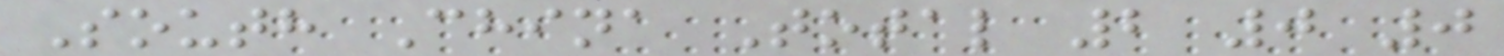South China Total 2 0 0
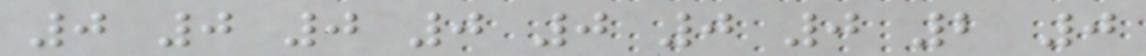0 0 0 0 0 0 0 2 0
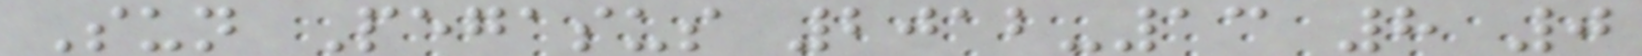Sun Pegasus 2012-13 8 0
